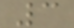3
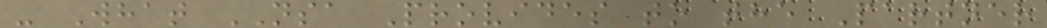- What NSA Provides to the Partner
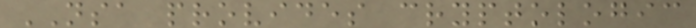NSA provides cryptologic
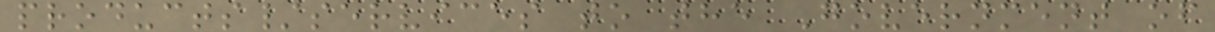products/services to the Government of
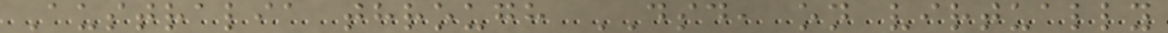Australia through DSD, on virtually
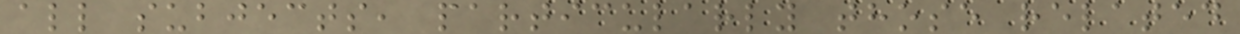all subjects, particularly those related
